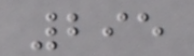295
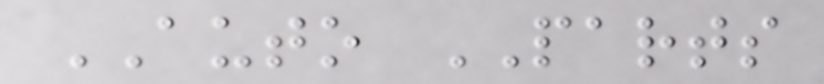AUTO PARTS
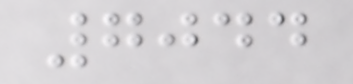7044
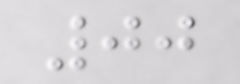00
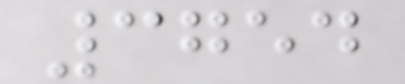3754
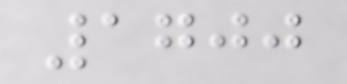1700
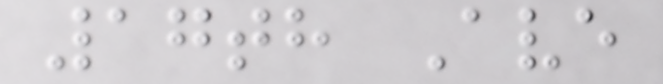17th Ave
